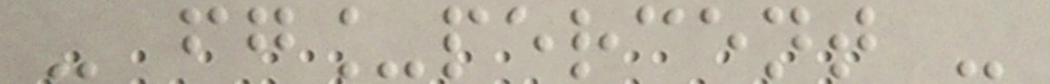- fg_percent -
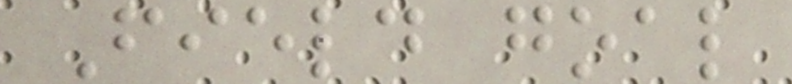Field goal
